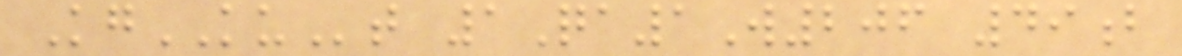KgKUt 1Qa1W206 49b
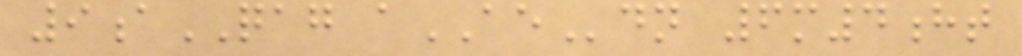9aQAG aAEdn 6m4ht
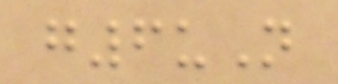g6uN
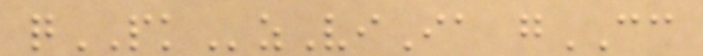qPKzViIa gCC
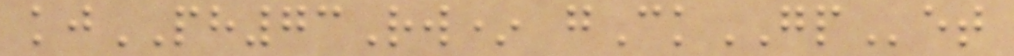kjPH73Rw* gCkGPet
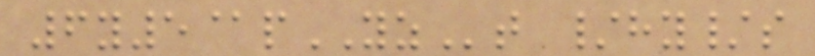6y5@pYZt /hy/s
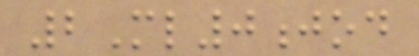2Ml0jod
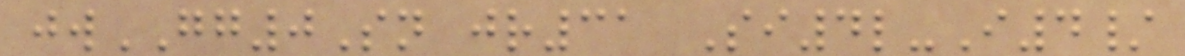jwGG0Sn jr31 Si4l-I4/
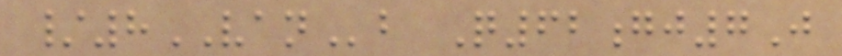/8VANb Q62gj7J
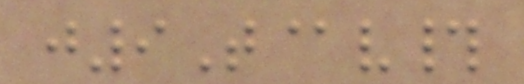j9T@v#
